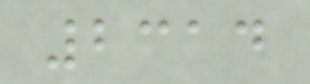2314
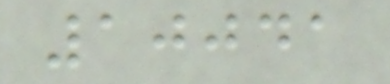10041
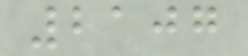2107
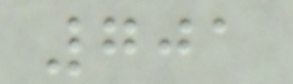701
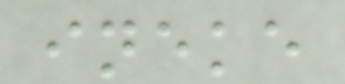ineke
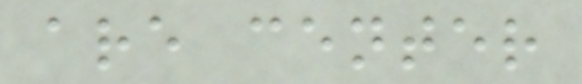are center
